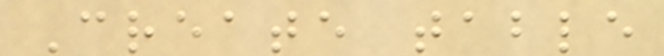Create table
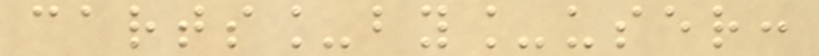carts_by_user:
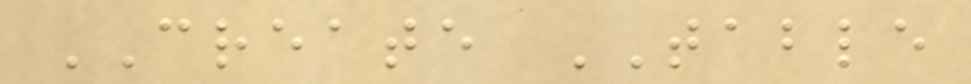CREATE TABLE
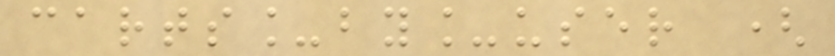carts_by_user (
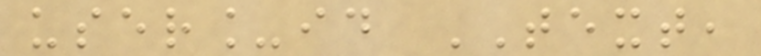user_id TEXT,
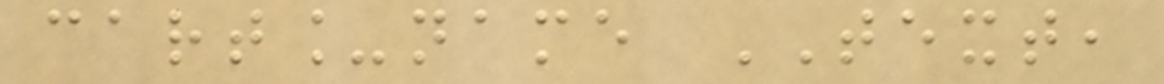cart_name TEXT,
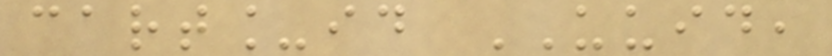cart_id UUID,
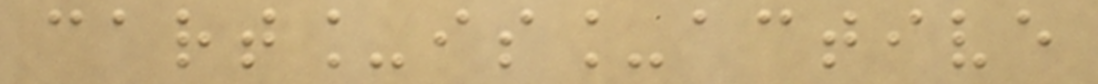cart_is_active
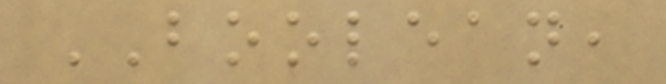BOOLEAN,
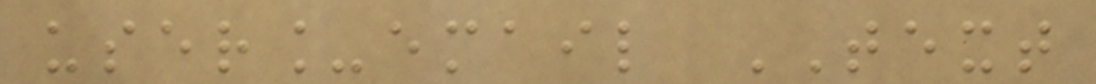user_email TEXT
